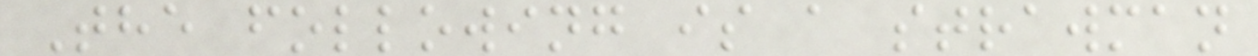The following is a strawman
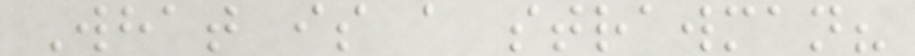What is a strawman?
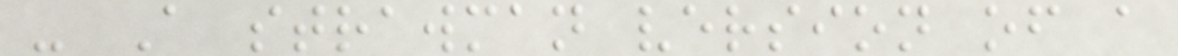- A strawman version of a
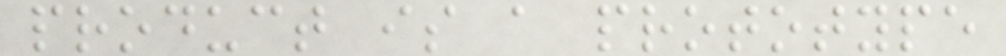product is a prototype
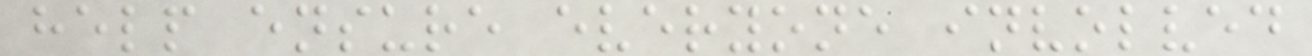help ensure everyone involved
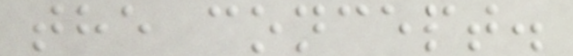the concept.
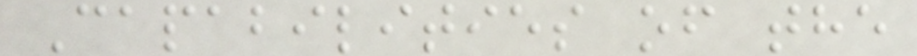Capabilities of the
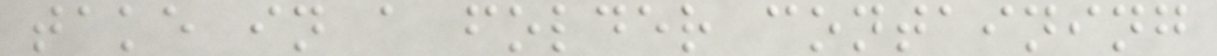take in a folder containing
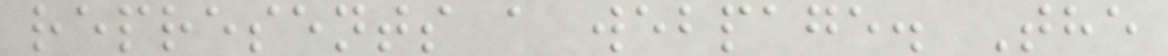represents a webpage. The
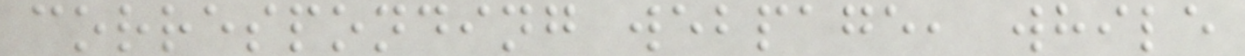corresponding webpage, while
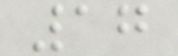17
